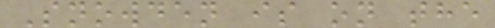Snowden is on the
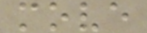move
